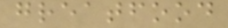greatfood
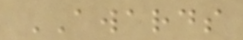AWARDS
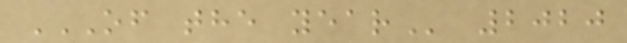OF THE YEAR 2020
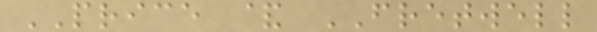PRICE & FRETWELL
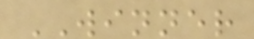WINNER
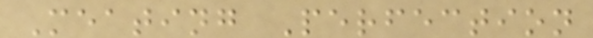Meating Perfection
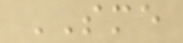SME
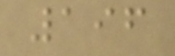196
